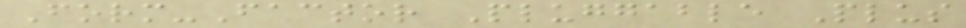Form-Factor Pluggable Plus
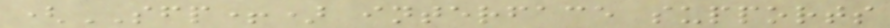(SFP+) interface supports
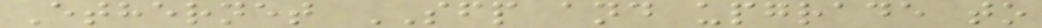Ethernet SFP and upgrade to
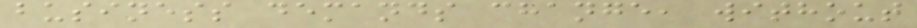business demands change, without
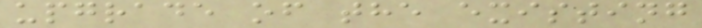upgrade of the existing
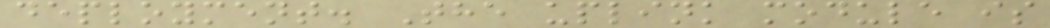deployment. The uplink module is
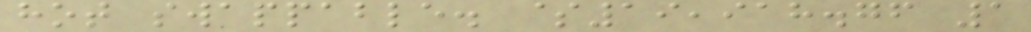hot swappable. $19,918.76 1
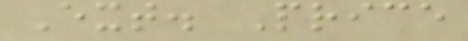Ext. Price
